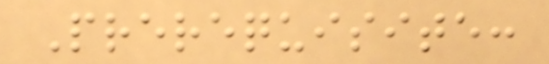Prerequisite:
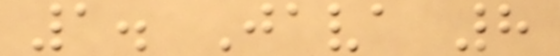1. Java 8
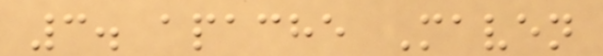3. apache Maven
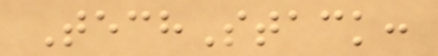TechStack:
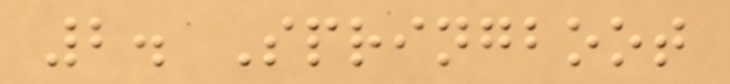2. Springboot
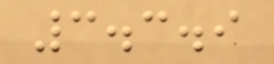3.3.9
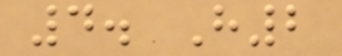4. H2
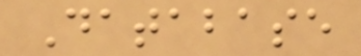Database
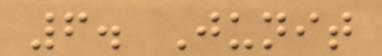6. Junit
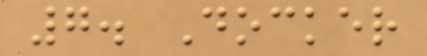7. Docker
